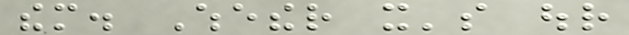them. Whether it's our
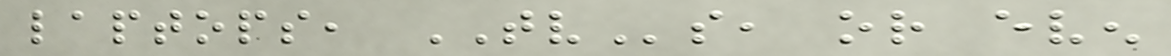laptops, TVs, or even
